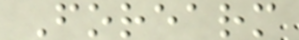Forearm
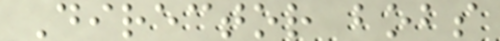Director bobs
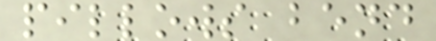pillows bend
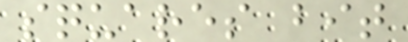squares bit
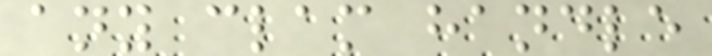any clam handle
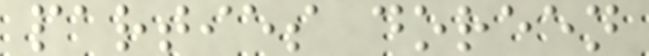parties doreen
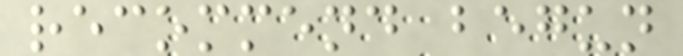recommend begun
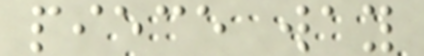piece way
